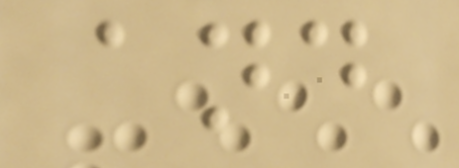and
